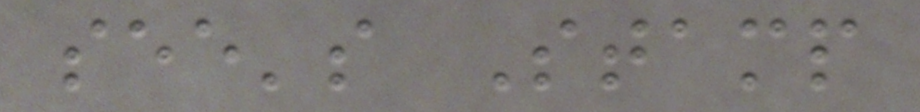see's Stamp
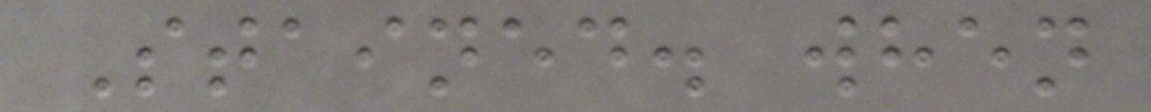Stained. when
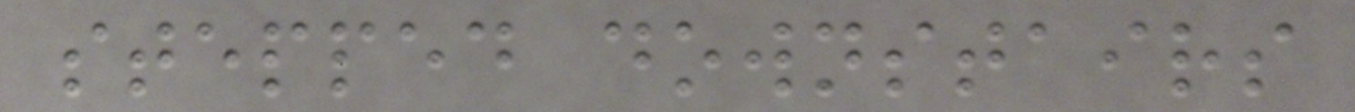stepped downstairs
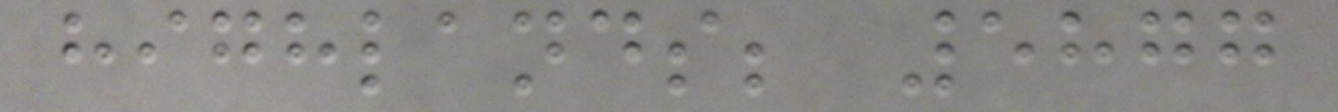highlands; 5877
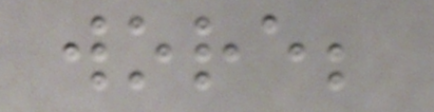wore;
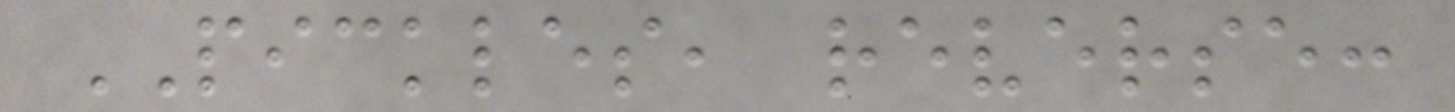PICKLES, reverse:
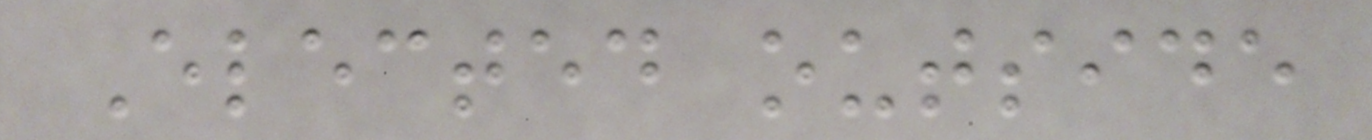Elected outside
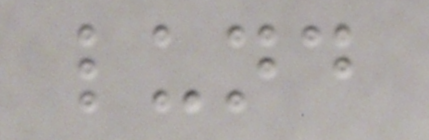lund
